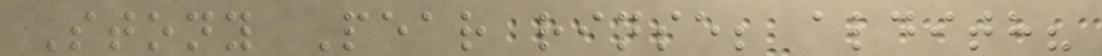Stony Pear rinse; aldith?
